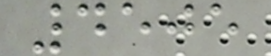4505
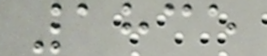1835
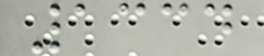1334
